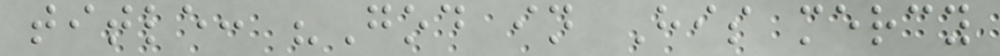title: "God in His mercy
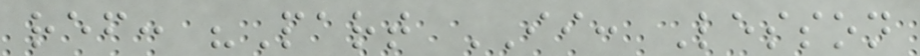ref: "Part II: Lesson
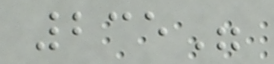235"
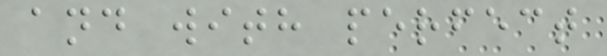and with perfect
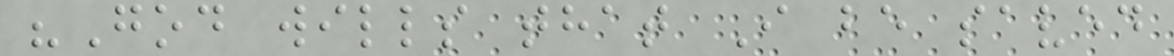"God wills that I be saved
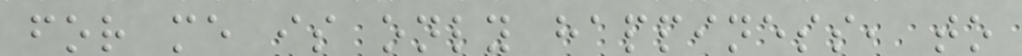for me is only happiness, to
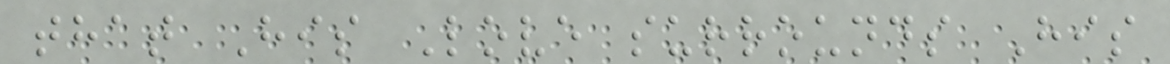that His Love surrounds His
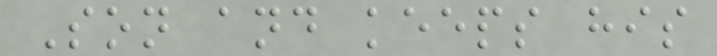Son and keeps his
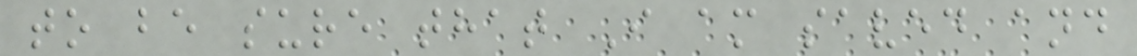to be sure that I am saved and
